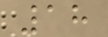18
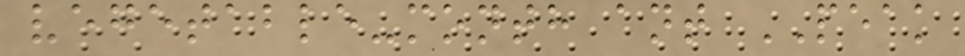vegetable-month ant PEAK
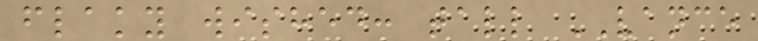flaky wished: tall VANCE
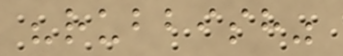"rubbish"
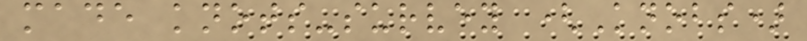made knots-survey (Knobs)
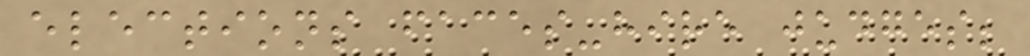elections faces-hire judges;
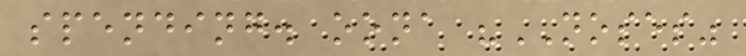spending. oona "NOSES"
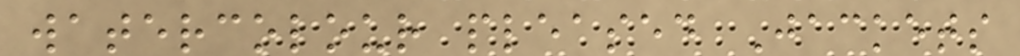watercolour pleased Jackets
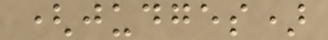(judges)
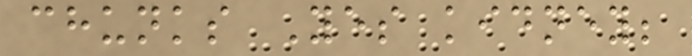chunks Yes kidney;
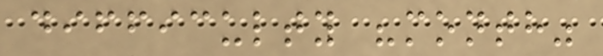difficulty "month"
